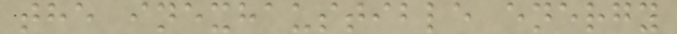the inexhaustible energy
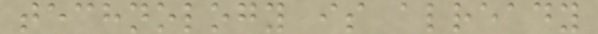technology is already
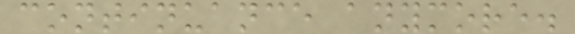continuance anymore.
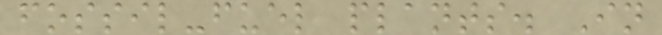fossil-fuel plants. In
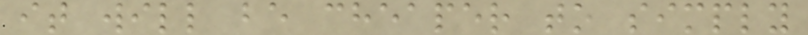it will be cheaper to simply
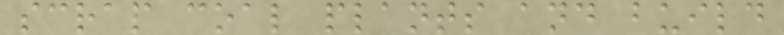scrap coal plants and build
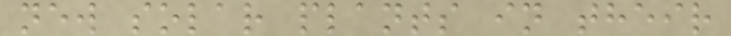new solar plants in their
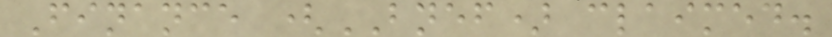Finance (BNEF) claimed.
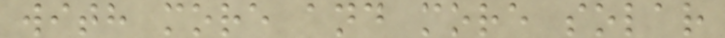with more and more solar
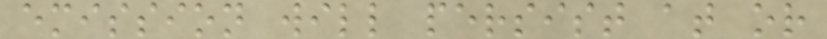emission will persist at or
